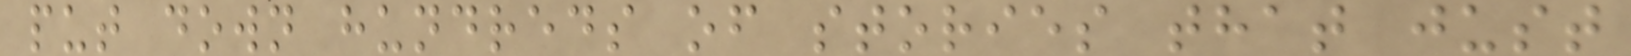put down hundreds of stories that just
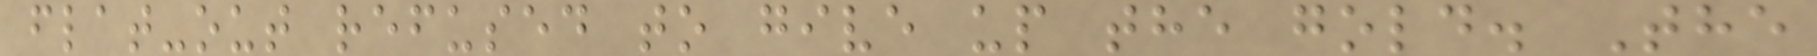flat-out refused to give up the gold. The
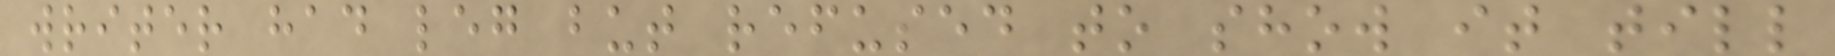writer had leg but refused to show it till
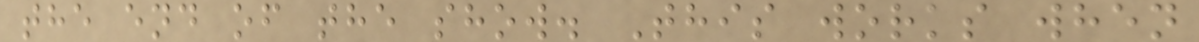the end of the show. This works when
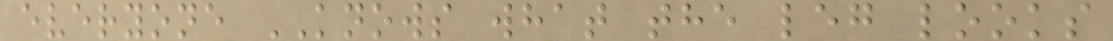everyone KNOWS what the leg looks
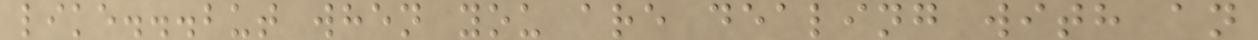like...but when you are dealing with an
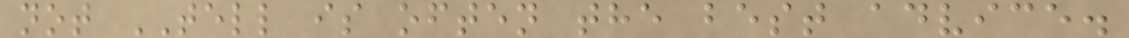not TELL is often the best advice.
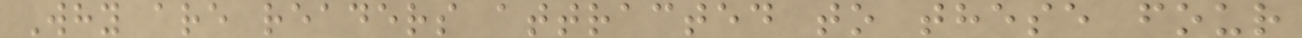Why are readers attracted to these four
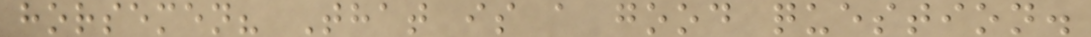horsemen? That is a good question.
